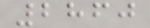2860
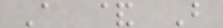A & B
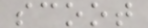scoot
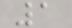1
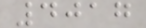4017
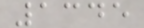1345
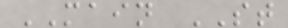MAIN ST
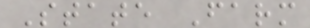State Farm
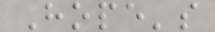Hope's
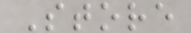Store
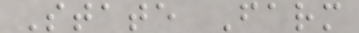State Farm
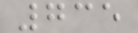735
